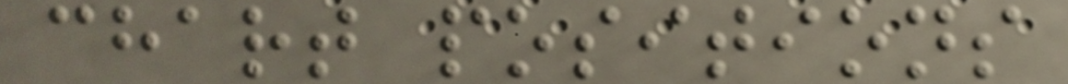chart positions
